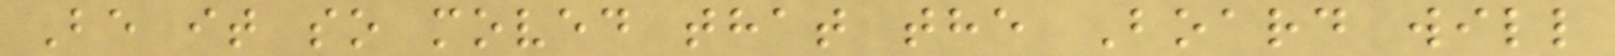Be it so moved that the Board will
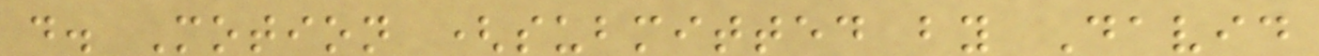d. Motion (submitted by David
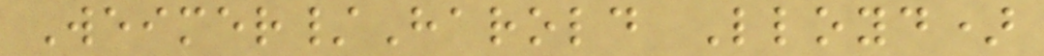Weimer/Harold Lloyd)
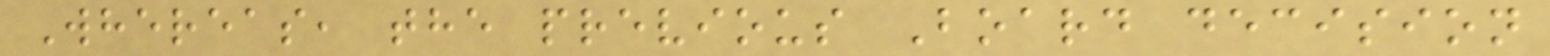Whereas, the previous Board decision
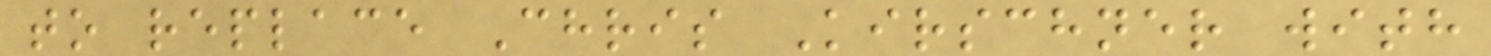to replace Chris Kirschner with
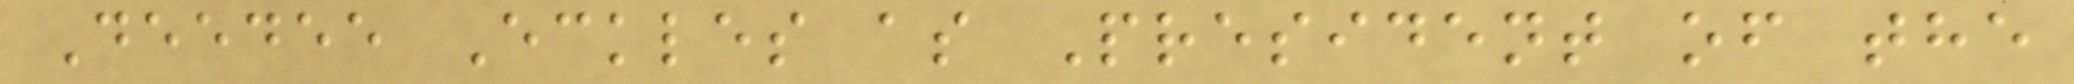Deedee Eckles as President of the
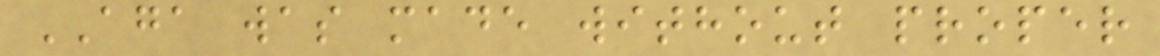AGA was made without proper
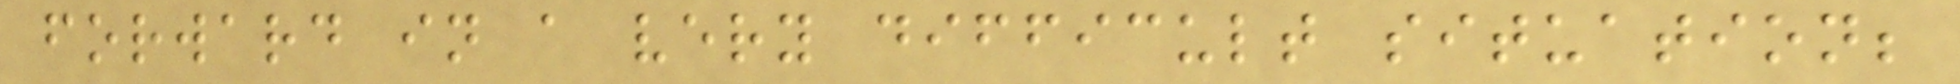forward in a very difficult situation;
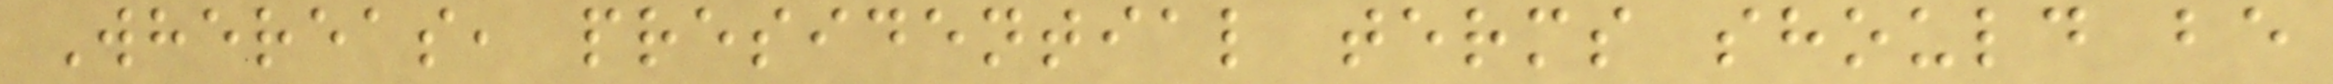Whereas, presidential terms should be
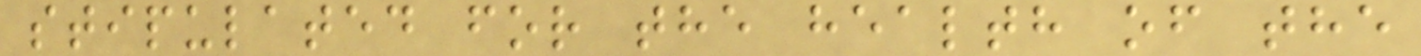stipulated for the health of the
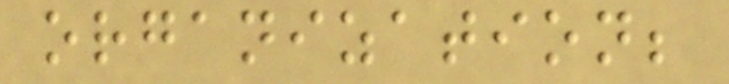organization;
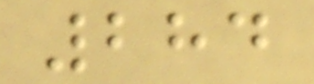284
